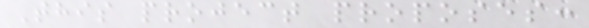This project proposes:
